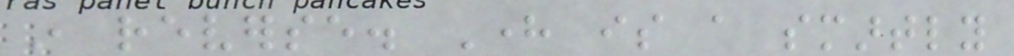in reverse. Here is a smartly
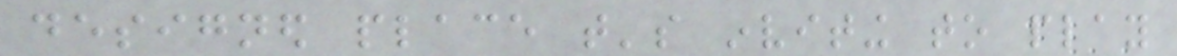designed place that's inviting to play
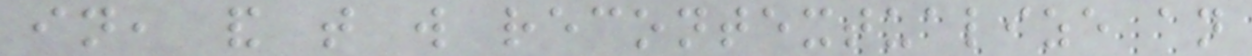in, and that will recontextualize an
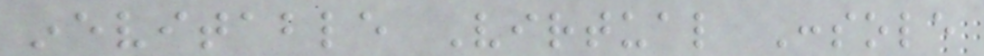inevitable Virtual Console
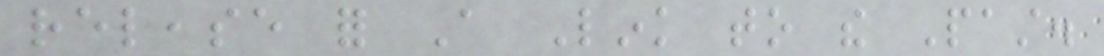release for A Link to the Past.
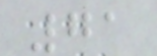71
